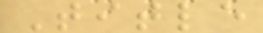Title
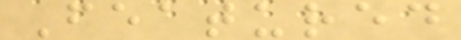Featured
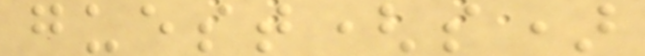guest(s)
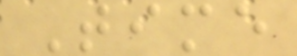Time
